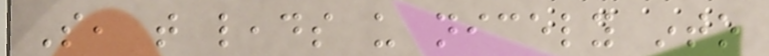So, that leads us nicely into
